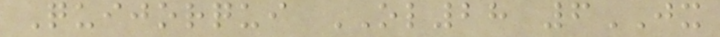Quijorqui OL28 6JX
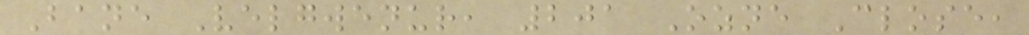Bane Velgwenur, 201 Ozne Close,
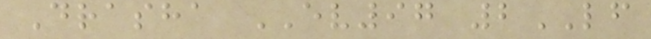Drasha EV97 2LF
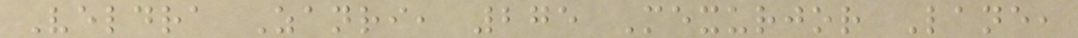Veldra Zanri, 275 Mexurjor Lane,
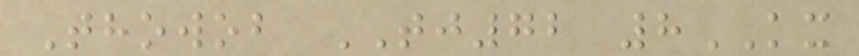Thowob TJ72 8KX
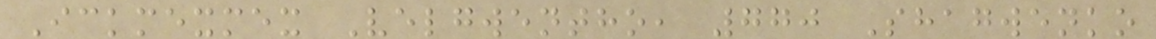Ickmexmex Velgwentho, 770 Shagwenko
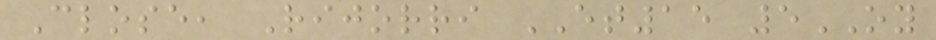Close, Rijorri ET15 5OY
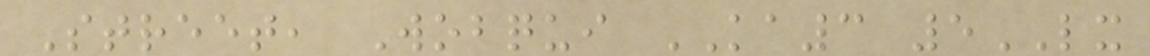Street, Wobqui KA3 5LX
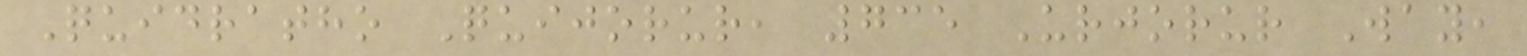Quidratho Quijorur, 735 Urjorur Way,
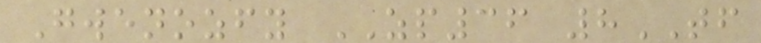Gwenozfy ZP36 8TF
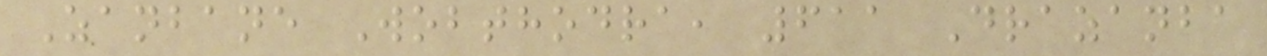Zanbane Wobthodra, 611 Drazanba
